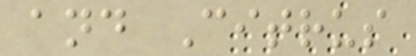and Citrus
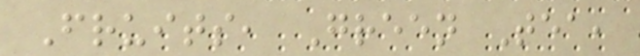Fruits, Green Tea,
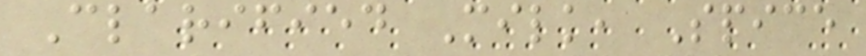Clarified Milk, Spice
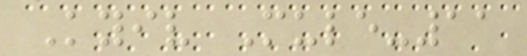Kyiv Mule-11
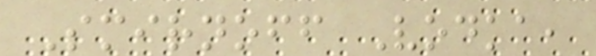Smirnoff Vodka,
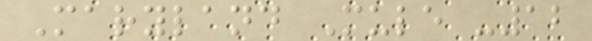Maryland Mule -12
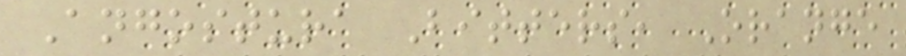Angostura Bitters, Orange
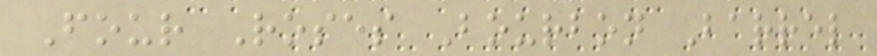Four Roses Bourbon Barrel
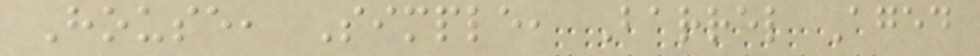House, Simple, Barrel Aged
